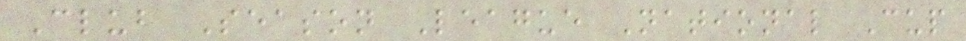Club Season League National Cup
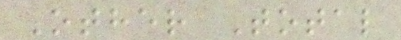Other Total
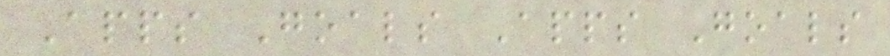Apps Goals Apps Goals
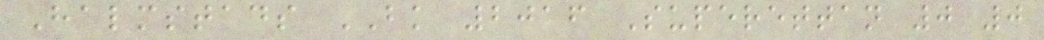Halmstads BK 2016 Superettan 0 0
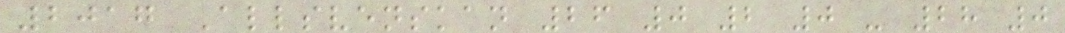2017 Allsvenskan 26 0 2 0 - 28 0
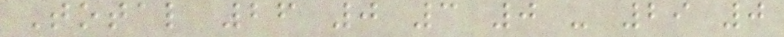Total 26 0 3 0 - 29 0
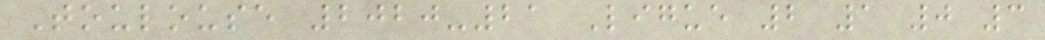Toulouse 2020-21 Ligue 2 1 0 3
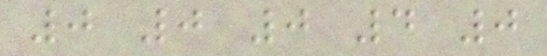0 0 0 4 0
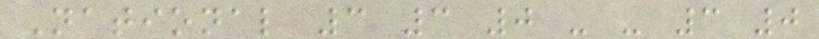National 3 3 0 - - 3 0
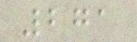271
